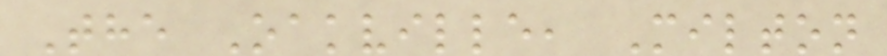The Oakville, Milton
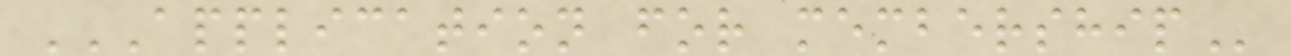APPLICATION FOR MEMBERSHIP
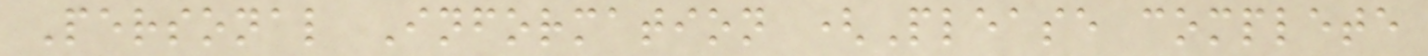Personal Information (Please complete
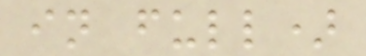in full)
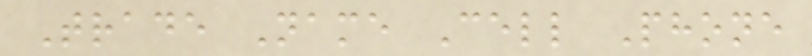Trade Name Cell Phone
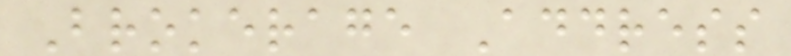Brokerage Address
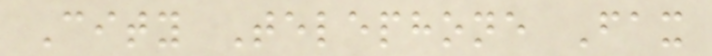City Telephone Fax
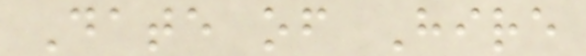Date of Hire
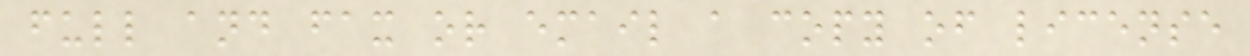full and fax or email a copy of license
